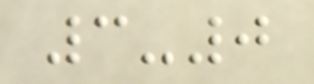3-0
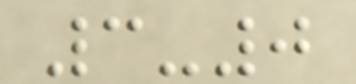3-0
